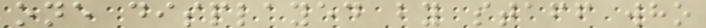one displayed by staff who
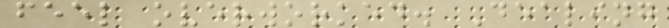feel overworked. Dealing
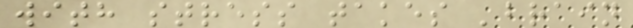with stress takes 'brain
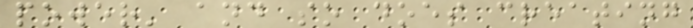power' and so does creating
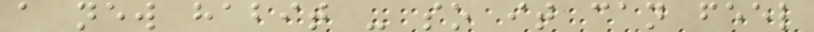a new habit - so it can feel
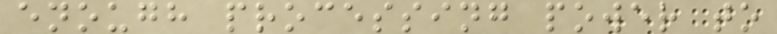enough processing power to
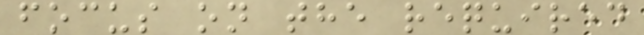focus on the required
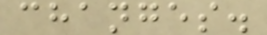changes.
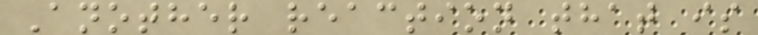Another reaction that is
